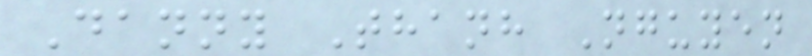Danny Thanh Nguyen
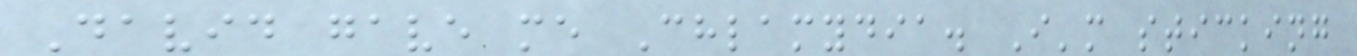David gave me Chlamydia. I'm sticking
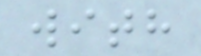with
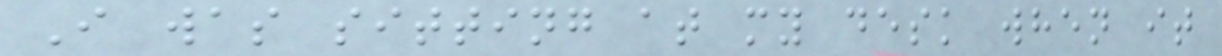I was sitting at my desk when it
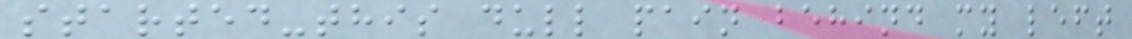started-this dull pain behind my left
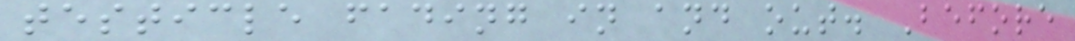testicle fading in and out. Before
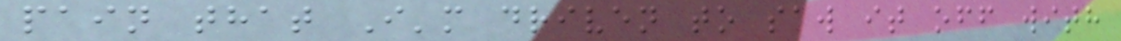pain that I'm driven to saw it off with
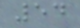54
